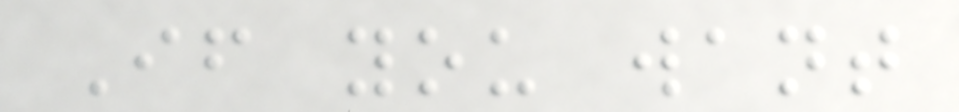If you want
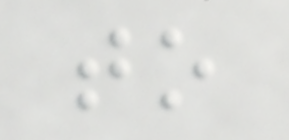to
